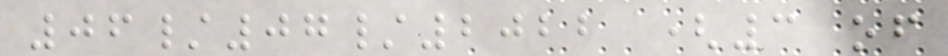06/07/2022 (3 of
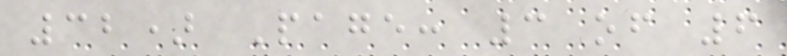32) Page: 3 of 6
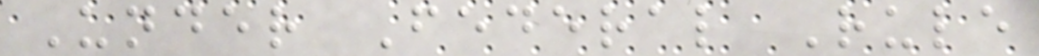Under Federal Rule
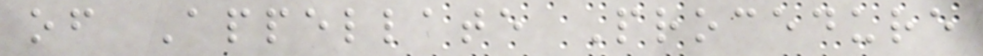of Appellate Procedure
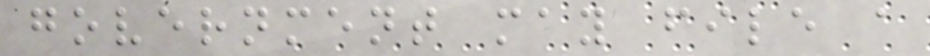government may file a
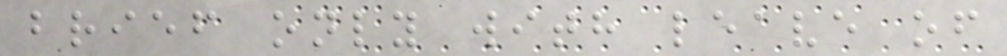brief only with leave of
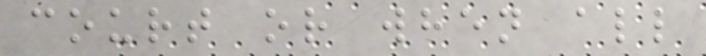court or when all
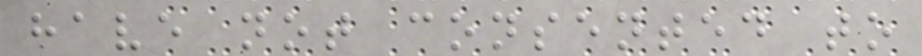have not consented to
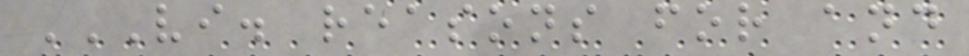VI. REASONS FOR AND
